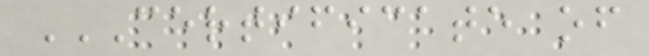CERTIFICATE OF
